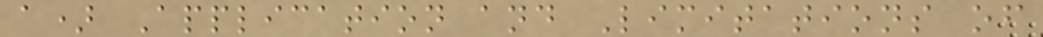a) Application and Limitations of
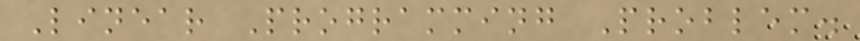Linear Programming Problem.
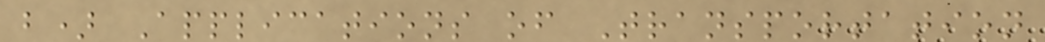b) Applications of Transportation
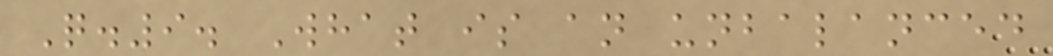Q.9. What is an unbalanced
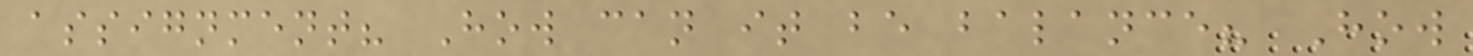assignment? How can it be balance? How
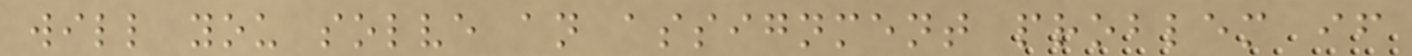will you solve an assignment problem if
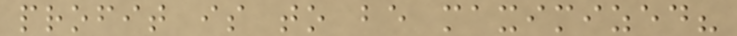profit is to be maximized?
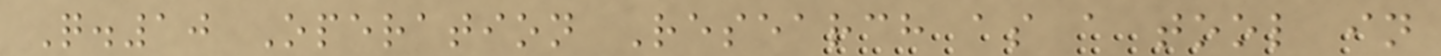Q.10 Operation Research as a tool in
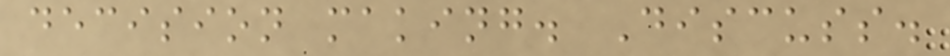decision making. Discuss.
